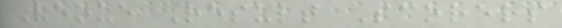Venue Result Scorers
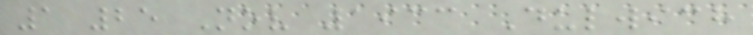1 25 Nov 1933 Dulwich
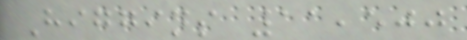Higgins 11,500
